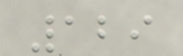129
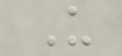U
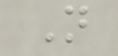N
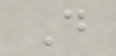D
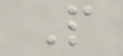P
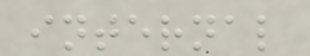internal
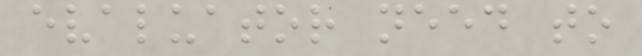evaluator need to
